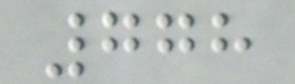778
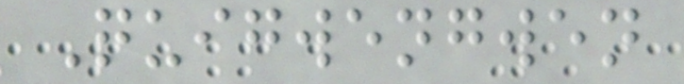Quigwengwen
